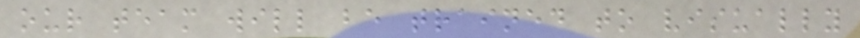our team will be trained to visually
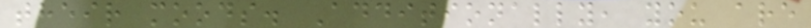their moods. Additionally, you are
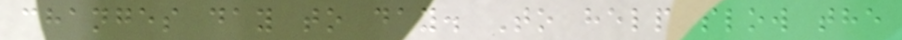changes day to day. To help slow the
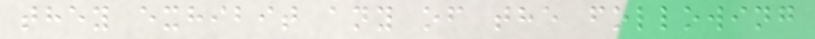they exhibit any of the following
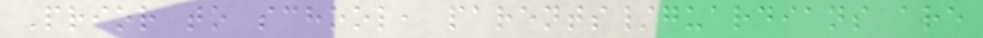Prior to school, parents/guardians are
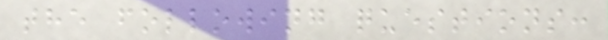the following questions:
